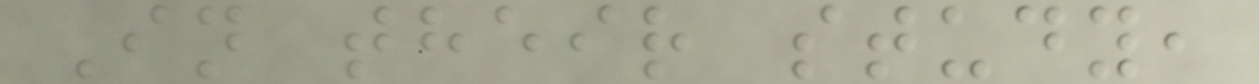In their study,
